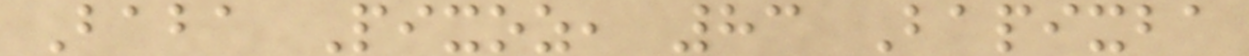Baba Pixoz, 83 Bapixba
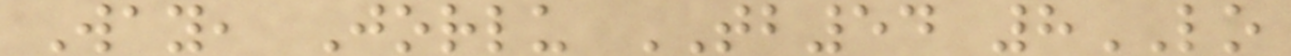Way, Jorlu TB54 8LO
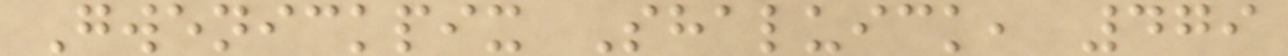Gwenickpix Shaluick, 479
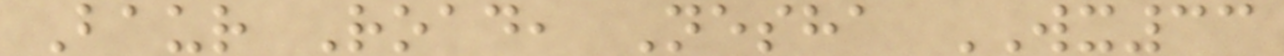Baur Road, Nesha WX33
